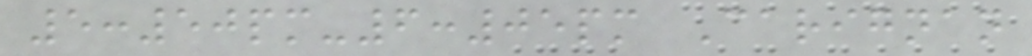5:50pm-6:05pm Carignan
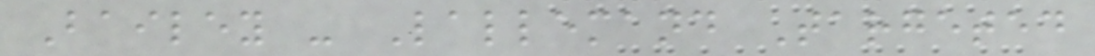Bailey - Lallemand Targeted
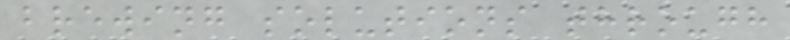brewing solutions through
